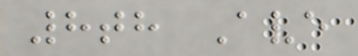8th Ave
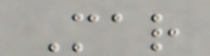Mar
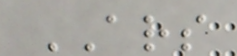ARS
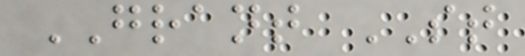GRANT ST
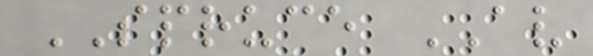SPRUCE AV
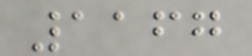1167
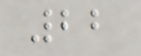22
